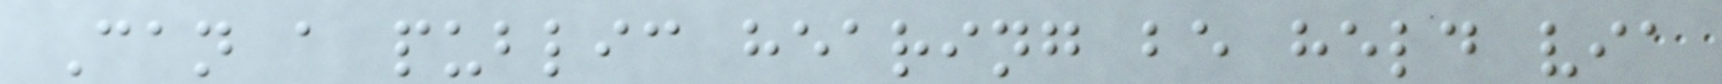Can a public hearing be held via
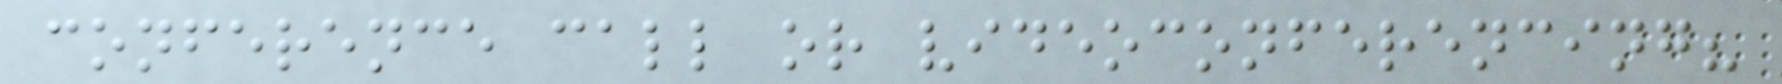conference call or videoconferencing?
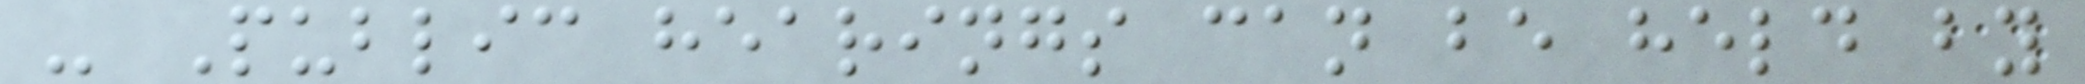- Public hearings can be held by
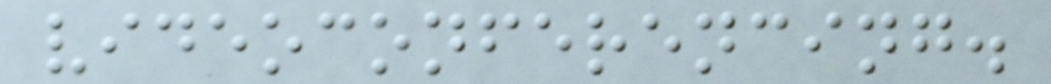videoconferencing.
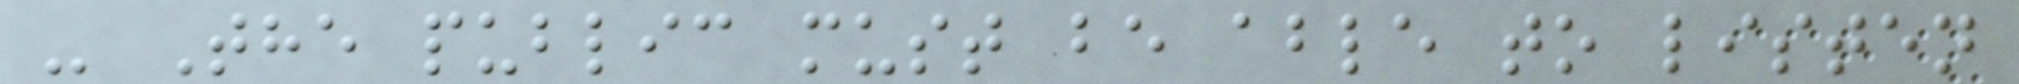- The public must be able to listen
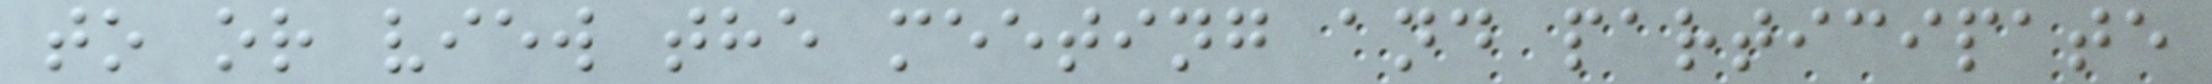to or view the meeting and participate
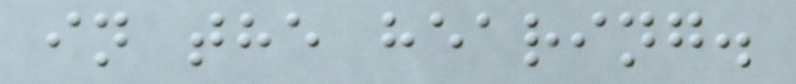in the hearing.
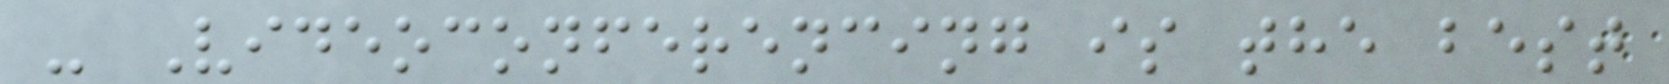- Videoconferencing is the best
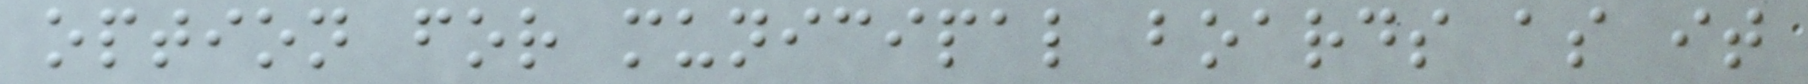option for municipal boards as it
